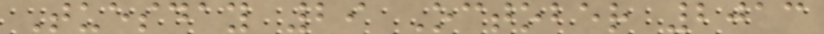Tuesday 29 October 2013
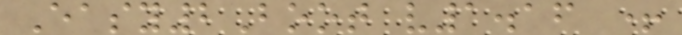Easy2Boot v1.16 +
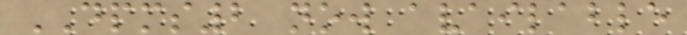DPMS2 now available
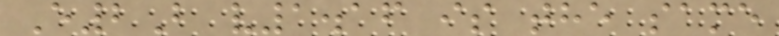E2B v1.16 is the same
